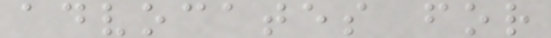advocates for
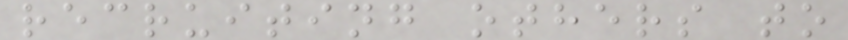recruiting others to
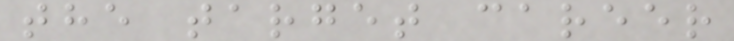the target career
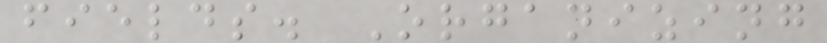fields. Organizing
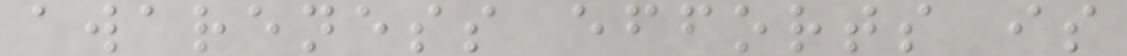awareness efforts is
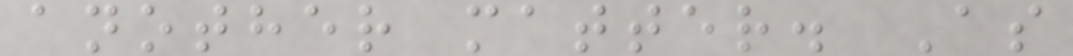another matter. As
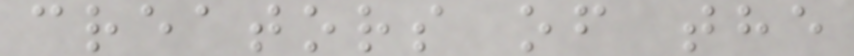creators of the
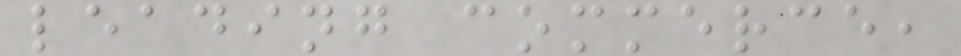leading commerce,
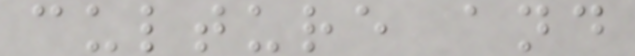culture and
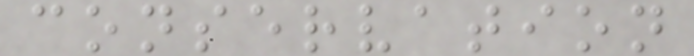conservation
